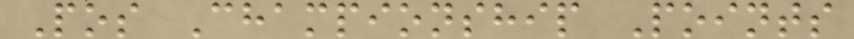Pos Championship Points
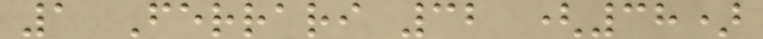1 Ferrari 32 (38)
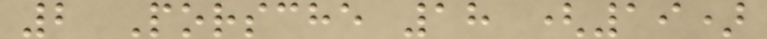2 Porsche 18 (19)
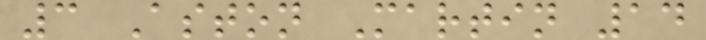3 Aston Martin 14
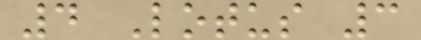4 Lotus 3
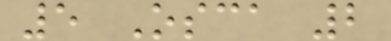5 Osca 2
